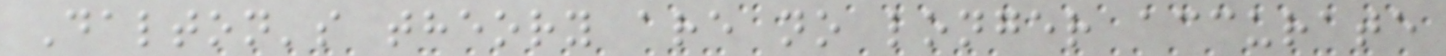Dalton's theory are no longer accurate
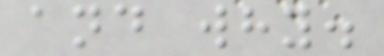and why.
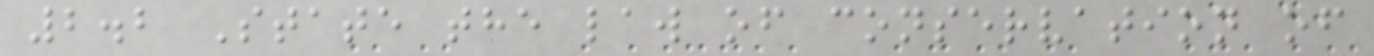2.2 State the law of conservation of
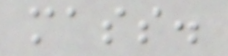mass.
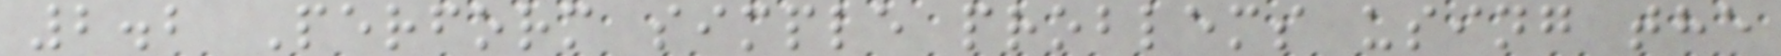2.2 Perform simple problems using the
